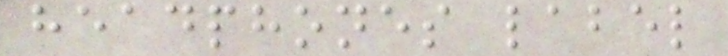headphones label
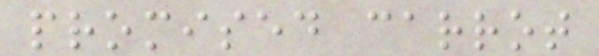promised carrot
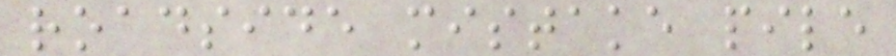roadside mistake pile
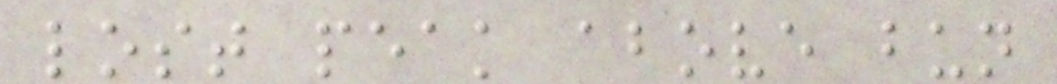lost peak above bun
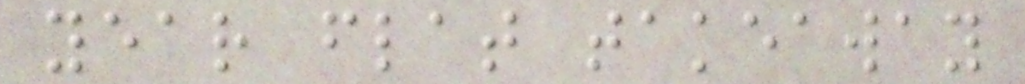year flat takeaway
